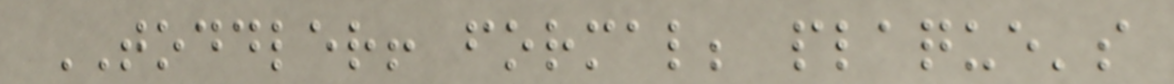TODDLER! formal; plaque's
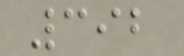392
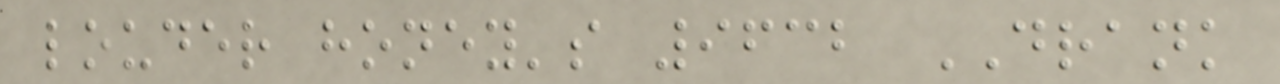louder honey's 9632 DRANK
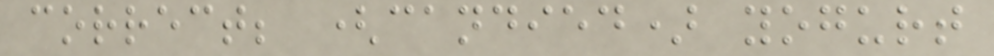correct; (candied) yogurt
